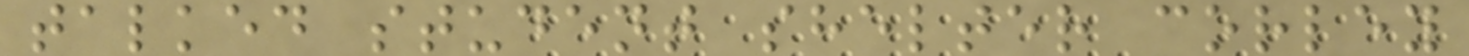talked student shelter corley
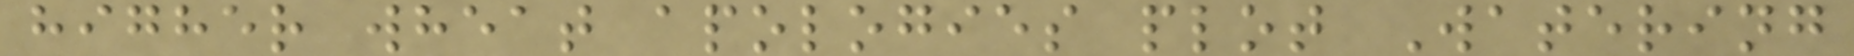higher wheat apologies plot Watering
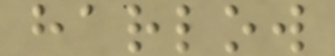harlow
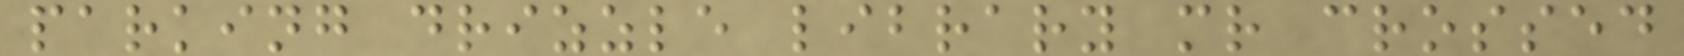parking drizzle library mr crossed
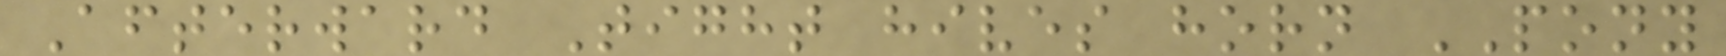Afterward Tight hives horn PONY
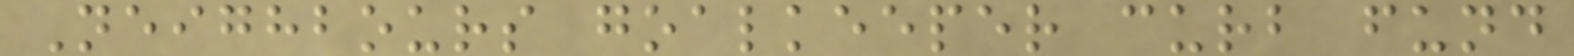Neighbours goalkeeper curb fund
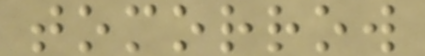tomorrow
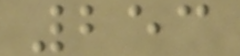253
